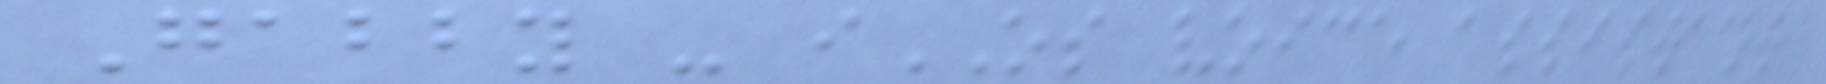Gabby - iOS voice assistant
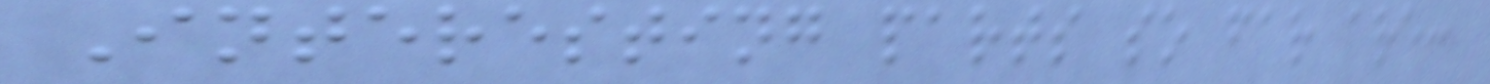Interesting parts so far are:
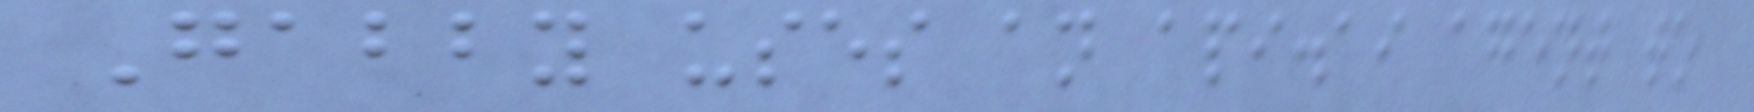Gabby uses an api.ai agent to
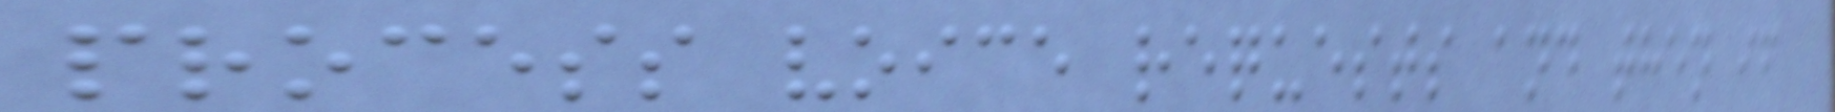process voice requests and then if
